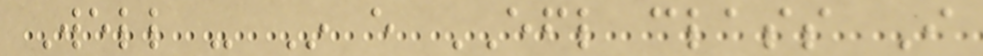Well - In every EFL class I
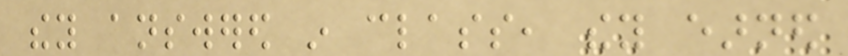they answered in class, they earned
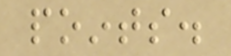points.
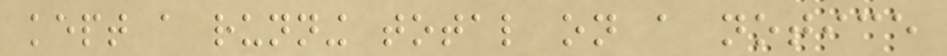kept a running total on a notice
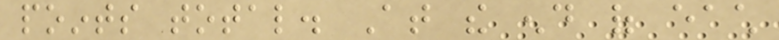points total. At the end of each
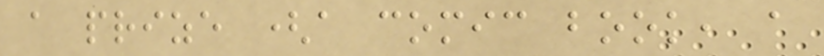a prize (a comic book, a
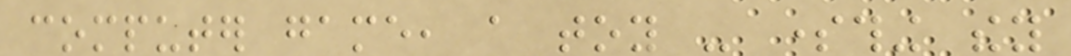computer game, a toy - something they
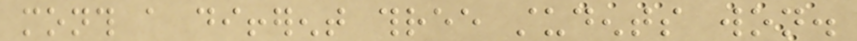month a different three students won.
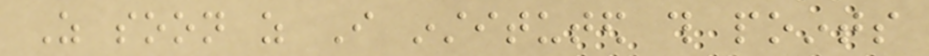As soon as I instituted this points
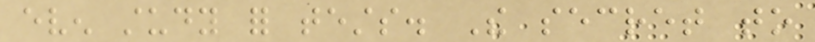even study for tests. The secret to
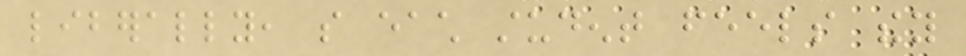liberally, so each student feels they
